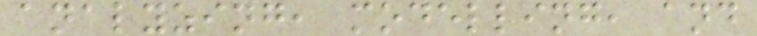analyzing, modelling, and
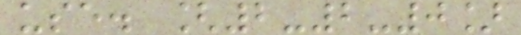use. [2-2-0]
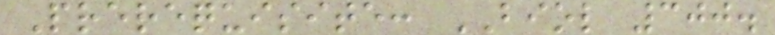Prerequisite: BIOL 300.
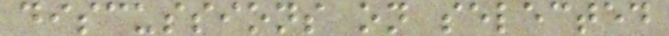discussions on selected
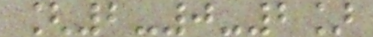[2-0-2]
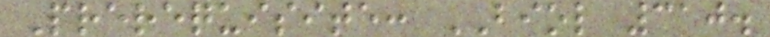Prerequisite: BIOL 310.
